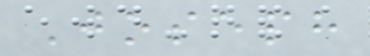Joseph
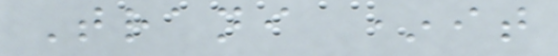Trani *it
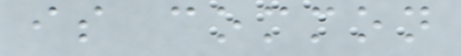is common
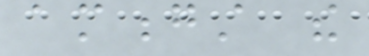amongst the
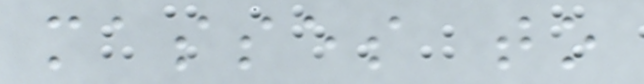masses to
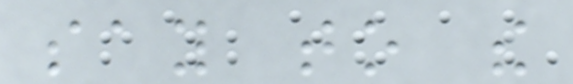say to the
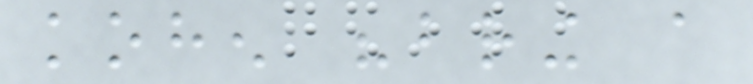kohen "bring a
